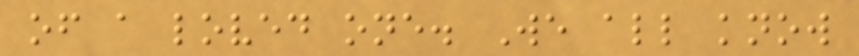of a loved one. We all know
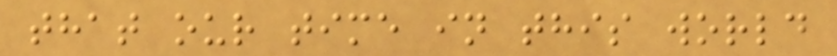that our time in this world
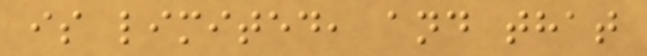is limited, and that
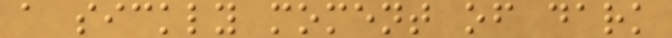a sickly moment of dark
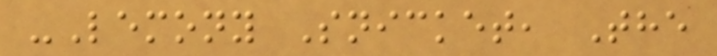-Lemony Snicket, The
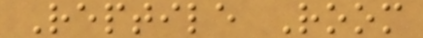Reptile Room
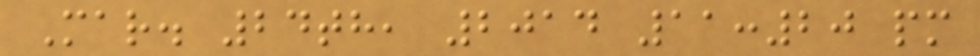Mar. 24th, 2014 11:20 pm
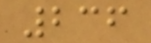236
